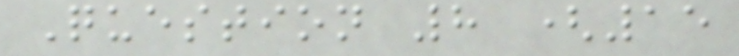Question 8 (15
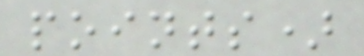points)
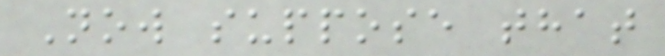Now suppose that
